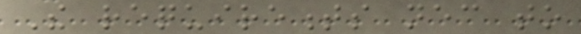The requirements necessary to
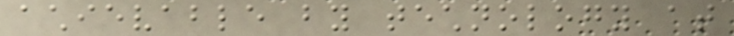achievable by technology at
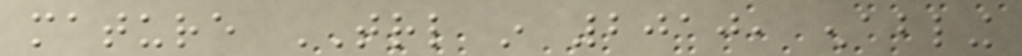mature TRL in 2010, enabling
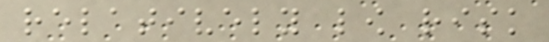relatively low risk
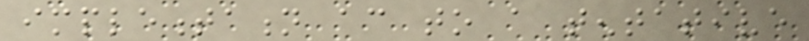implementation according to a tentative
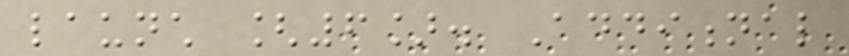launch [6]. Additional
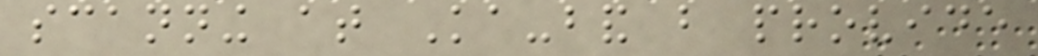scanning at Ka-band but provide
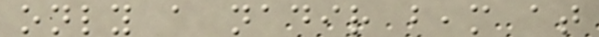only a nadir beam at
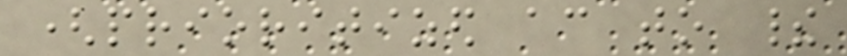(prioritized according to their
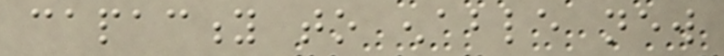capacity to enable new
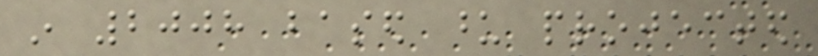in 2008 based upon projected
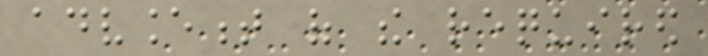advancement of the required
